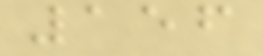156
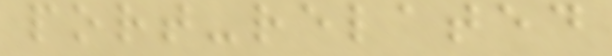port-related
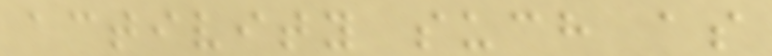activity such as
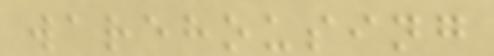warehousing
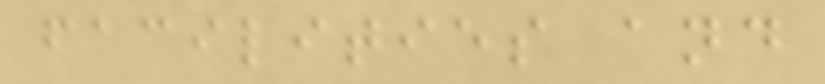facilities and
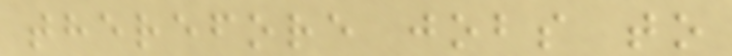therefore jobs to
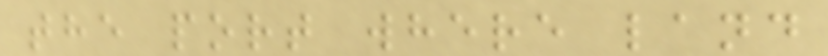the port where land
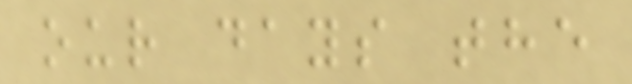our days the
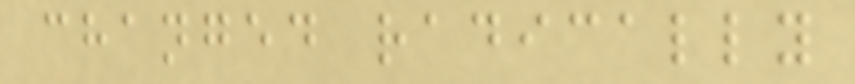changed radically
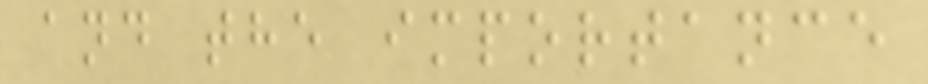and the importance
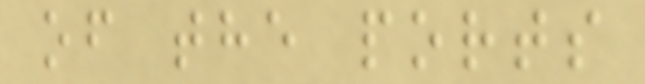of the ports
